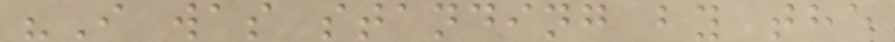"I was standing by the
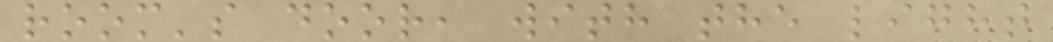room's door, with the light
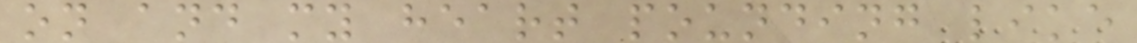on and my heart pounding like
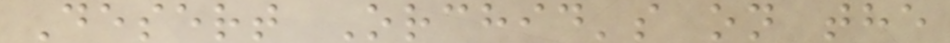Desert Orchid's on the
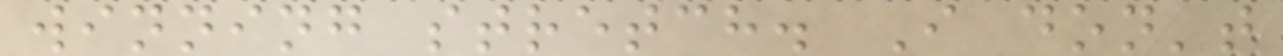winning stretch. I don't
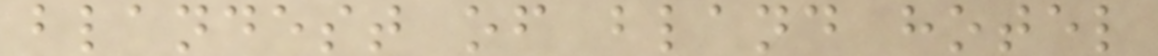blandest of bland hotel
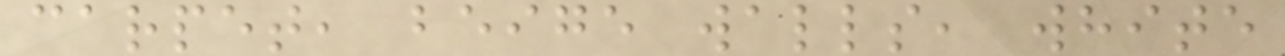carpet, beige walls, white
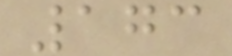173
